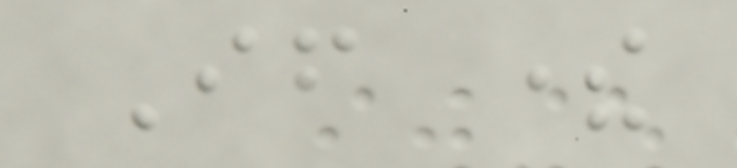If there
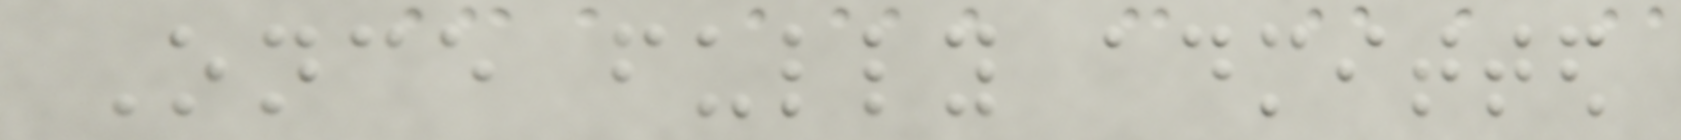Once fully admitted
